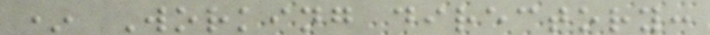* Working directory:
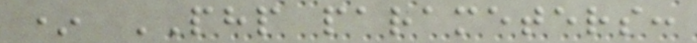* PHP parameters:
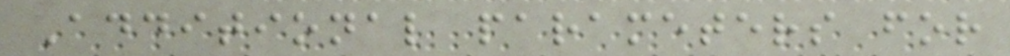Additional parameters for
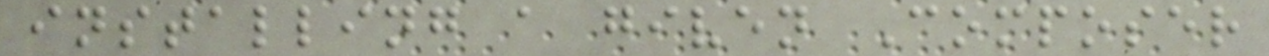installing a given Composer
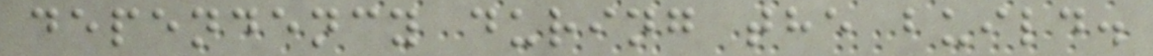dependency during the build.
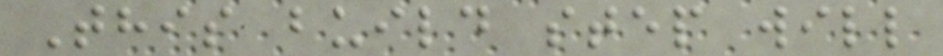This build step will
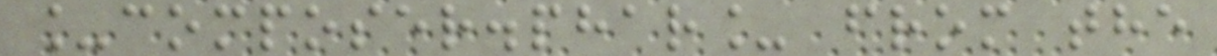_composer.phar_ from the
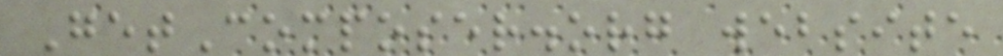GetComposer.org website
